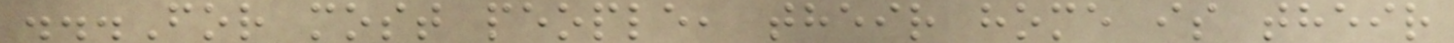...For most people, their home is their
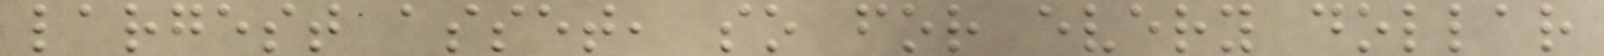largest asset, so for every dollar
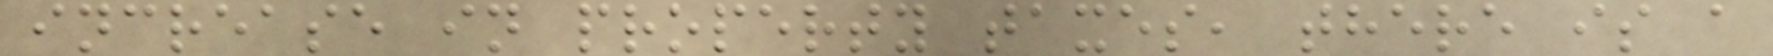increase in property taxes, there is a
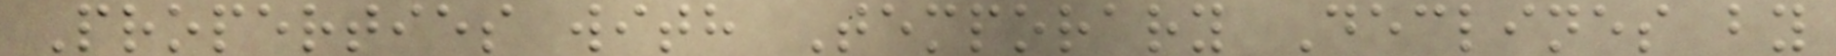Properties with Temporary Declines by
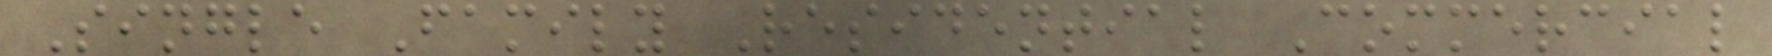Single Family Residential Commercial
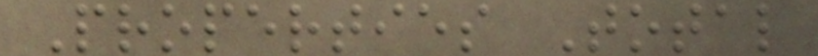Properties Total
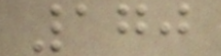170
